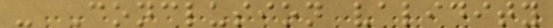- Conclusion validity
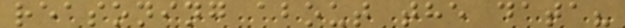reasoning about the data?
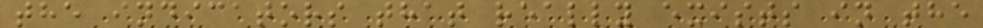the indicators that really exists in the
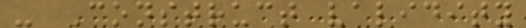- Construct validity
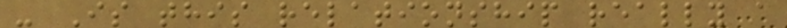- Is this relationship really a
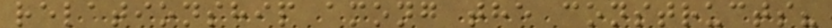relationship among the constructs?
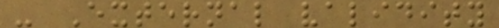- External validity
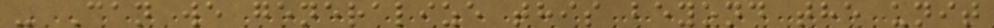- Can we generalize this beyond the unit
